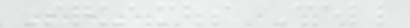Squamous Cell
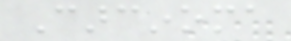Carcinoma
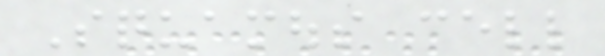Squamous cell
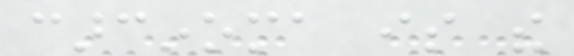carcinoma is the
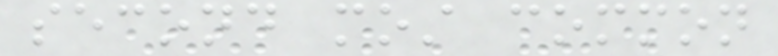second most common
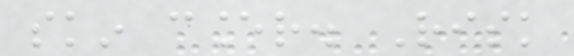skin cancer. Risk
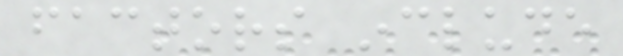factors include
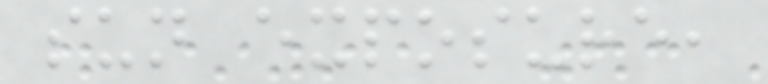sun exposure,
